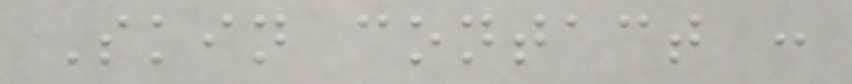Skin contact :
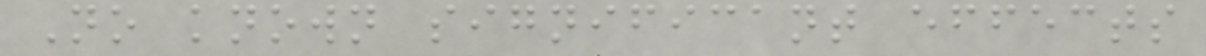No known significant effects
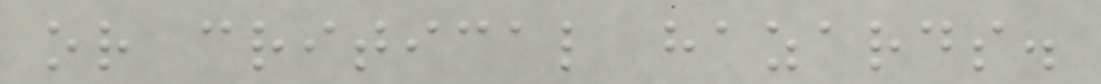or critical hazards.
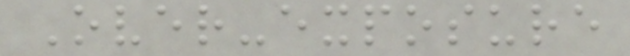Over-exposure
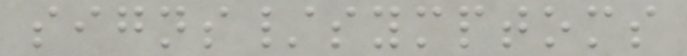signs/symptoms
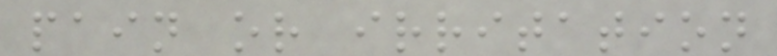pain or irritation
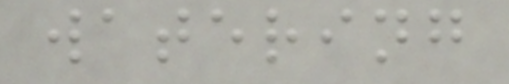watering
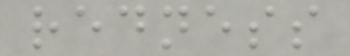redness
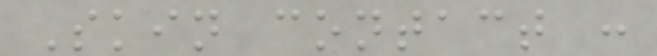Skin contact :
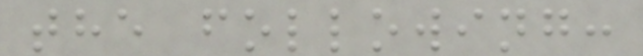the following:
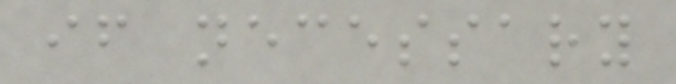if necessary
